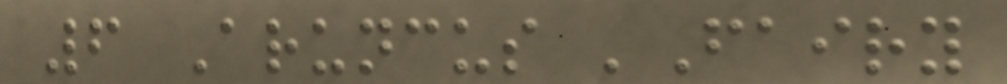6 Aruncus 'Fairy
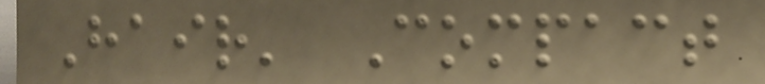Hair' Compact
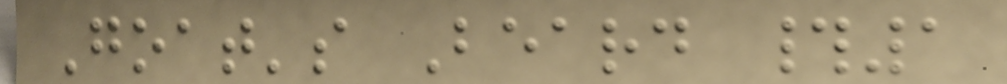Goat's Beard #1
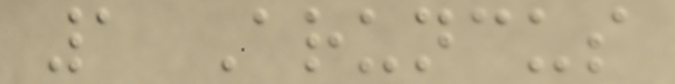1 Aruncus
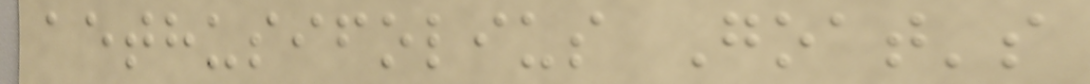aethusifolius Goat's
